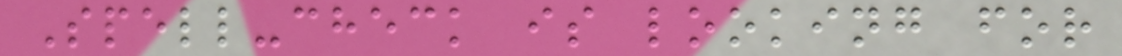Spell-check is looking for
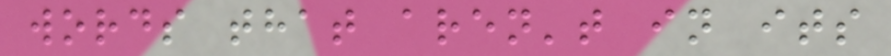words that aren't in its
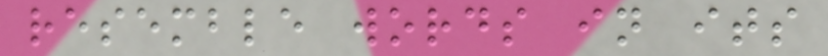resemble words in its
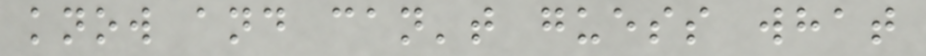know and can't guess what
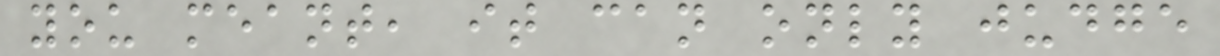you meant, it can only judge
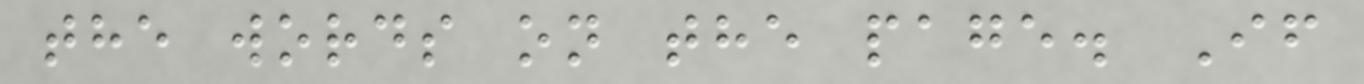the words on the page. If
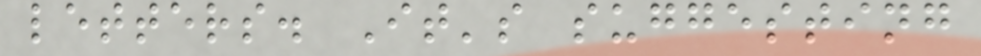letters. It's suggesting
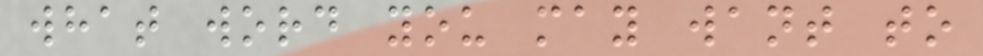what word you may want to
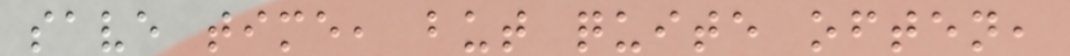save time, but quite often,
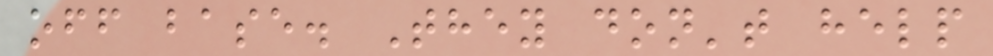off base. They don't help
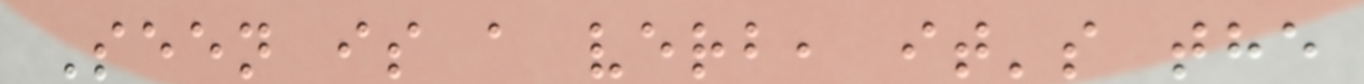Seen is a verb, it's the
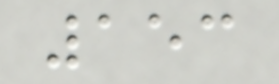153
